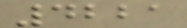4221
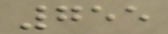755
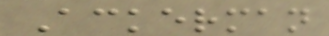Ackerman
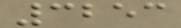3253
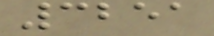3251
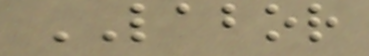LABOR
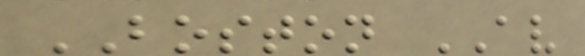BOSTON AV
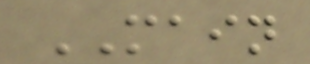MAIN
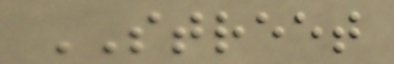STREET
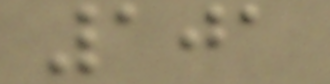101
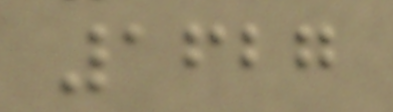1627
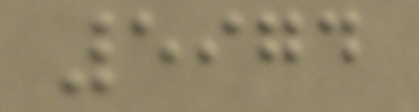5974
